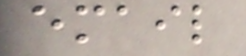email
